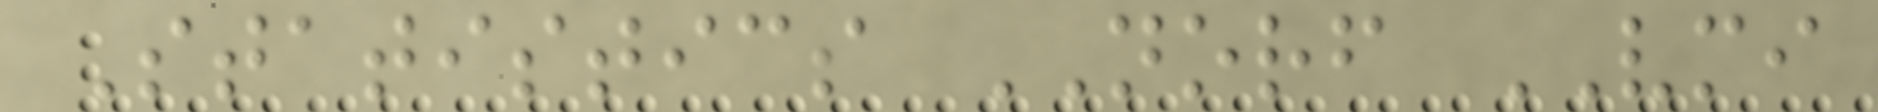Statistics NORF VMI
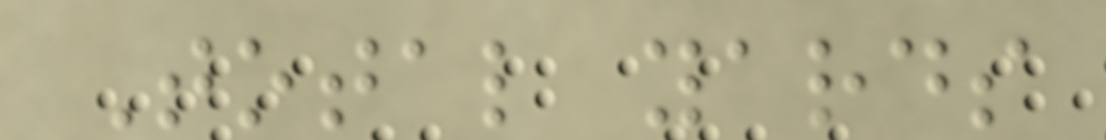Total yards
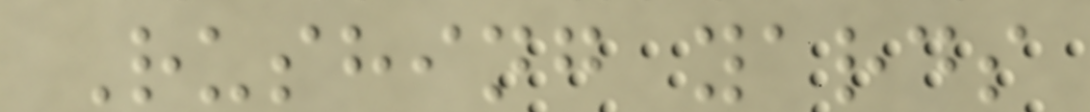Rushing yards
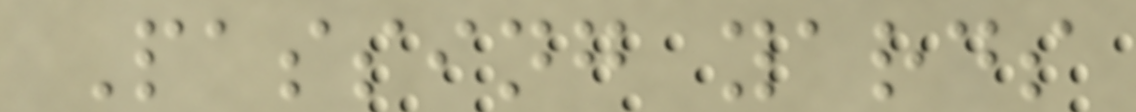Passing yards
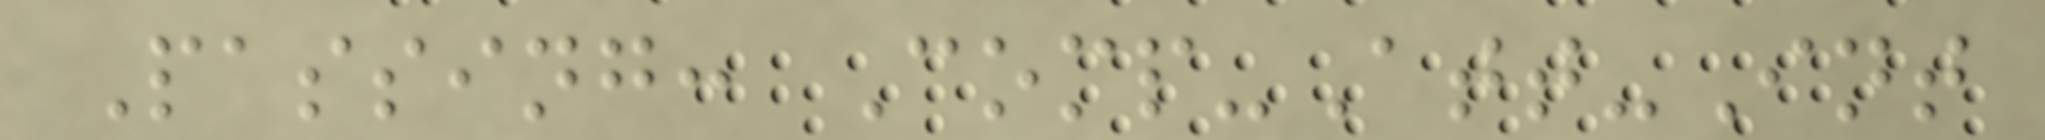Passing: Comp-Att-Int
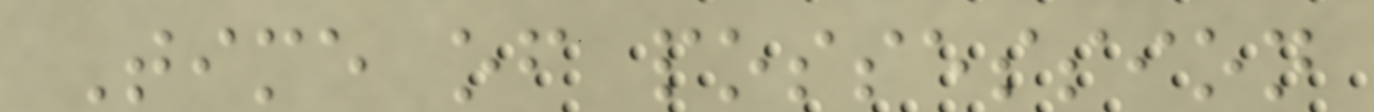Time of possession
